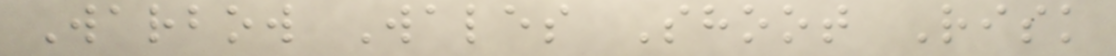Warbow Wales Shoot Risk
